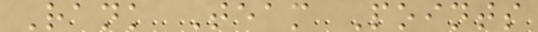Rank Team Points
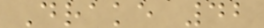Drake 42
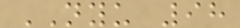NYU 98
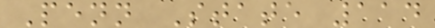Penn State 114
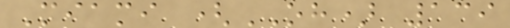Miami (OH) 139
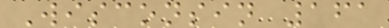Wisconsin 161
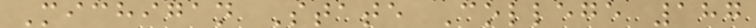Michigan State College 187
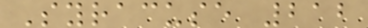Syracuse 212
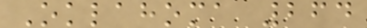Oklahoma 264
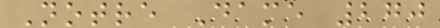Notre Dame 270
